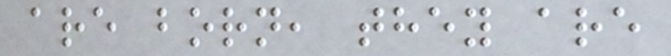are born, they are
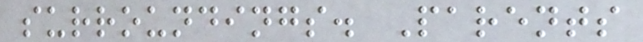surroundings. Parents
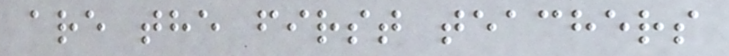are the first teachers
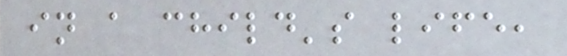in a child's life,
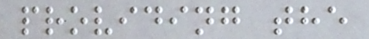providing the
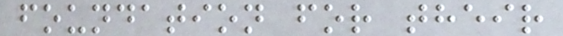foundation for their
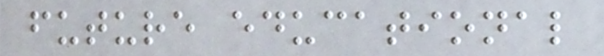future educational
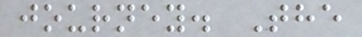journey. The
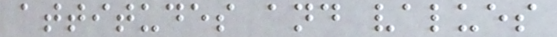attitudes and values
